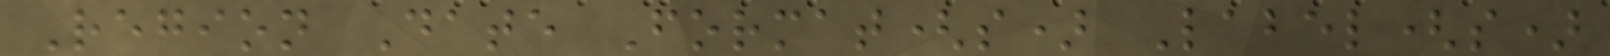Region Date Format(s) Label(s)
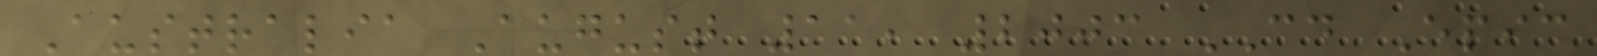Australia August 11, 2003 CD Epic
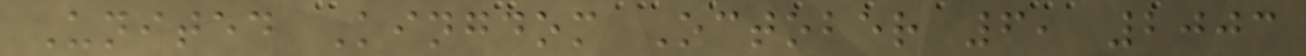United Kingdom October 6, 2003
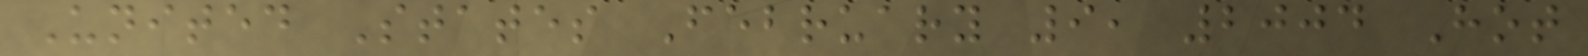United States February 9, 2004 Hot
